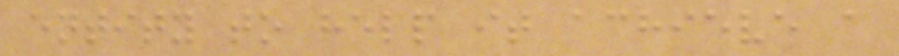entity to help it achieve a
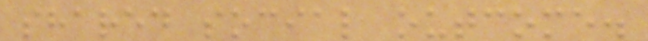shared social outcome.
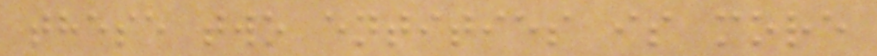these two entities is more
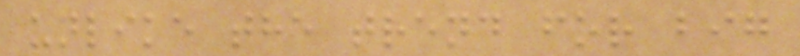unlike the trend for big
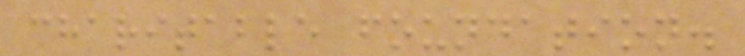charitable foundation.
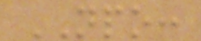NPO:
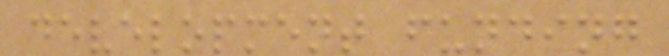development funding
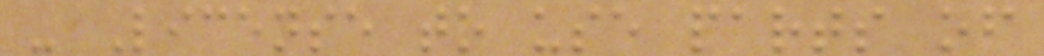- License to use parts of
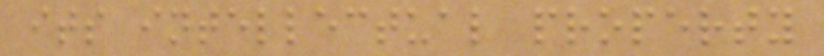its intellectual property
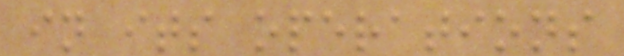in its operations
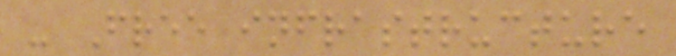- Free infrastructure
